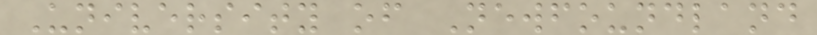University of Newfoundland
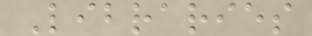Libraries
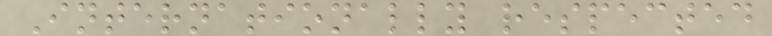Internationally respected
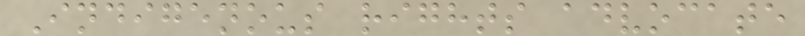Indigenous rights advocate
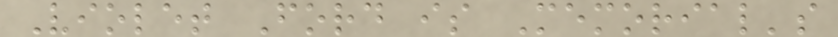Violet Ford is Memorial's
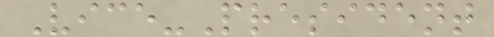Vice-President
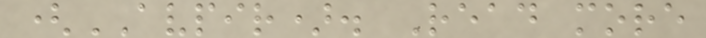(AVPIR). Read more
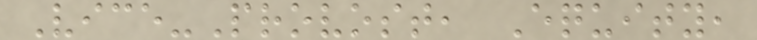Vice-Provost, Equity,
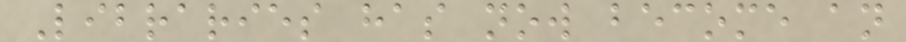Libraries has now become an
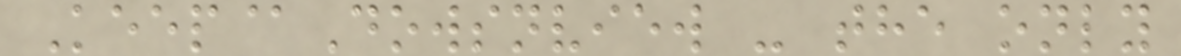Keep@Dowsnview - the only
